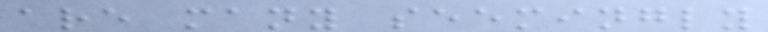are many seemingly
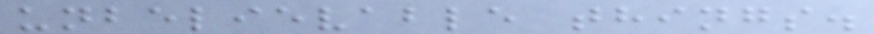unbelievable things.
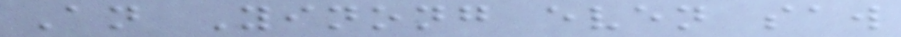An Yinong even saw
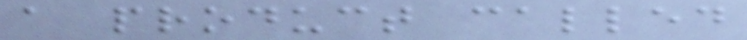a product called
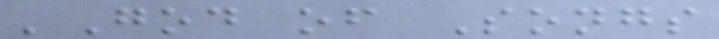'God of Songs
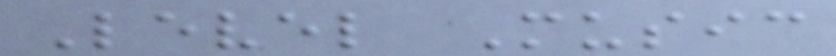Level Music
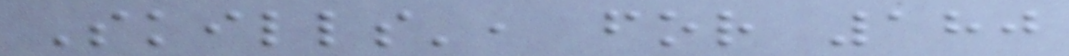Skills', for 180
